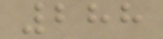288
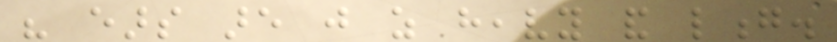his ears are just as heavy and long.
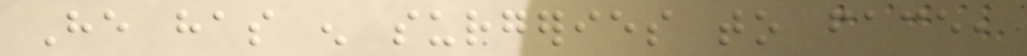He has enough surgeries to face,
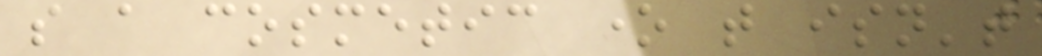so a cosmetic one that isn't
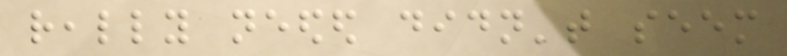really needed didn't seem
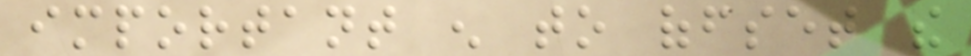important enough to offset the
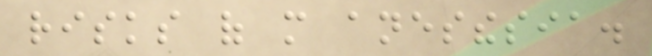risks of more anesthesia.
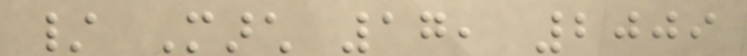/ March 17, 2009
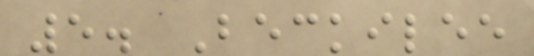5. Beckilee
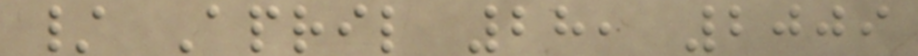/ April 28, 2009
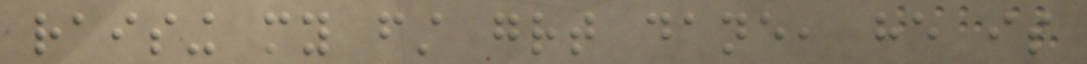raising my first great dane, he is
